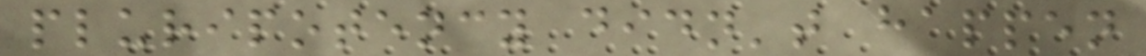pluripotency didn't happen
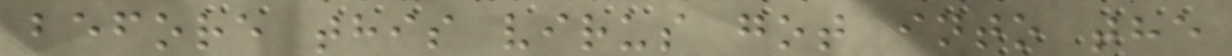before this virus got into the
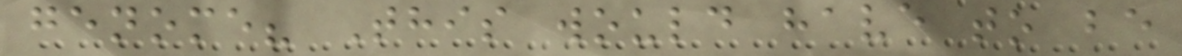genome? This would have to be
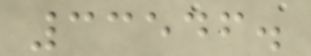33546.
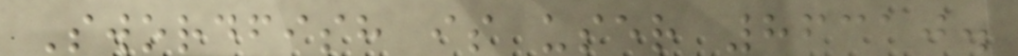Swordfish is user 86310.
